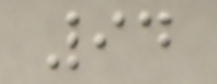94
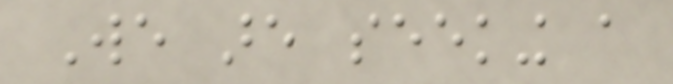We are seeking a
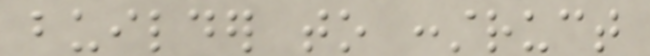builder to construct
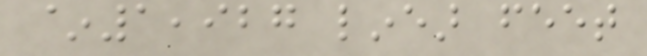~1,927 linear feet
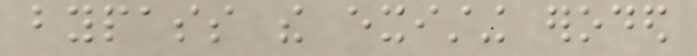bypass the existing eroded
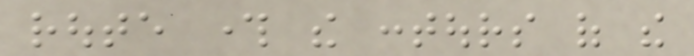route through the contours of the
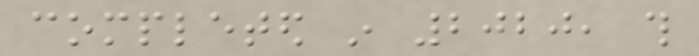completed in 2020, this
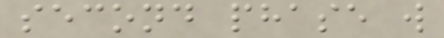second phase will
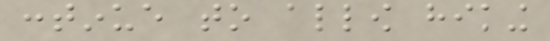continue to allow hiking
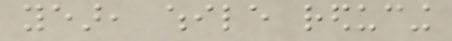year, while reducing
